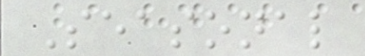Seasonal
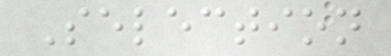Selection
